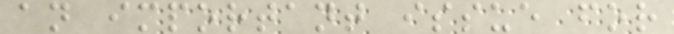an important issue for
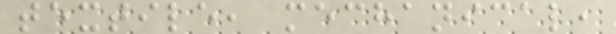textile, mechanical,
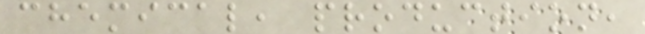chemical, production,
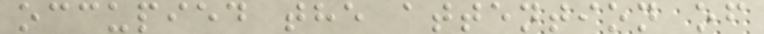occupied the attention of
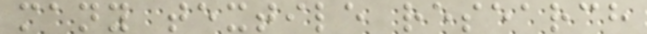many textile research
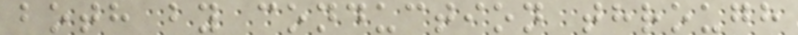both by conduction through
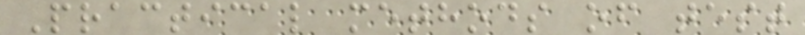Practical methods of test
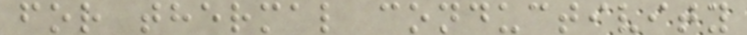for thermal conductivity
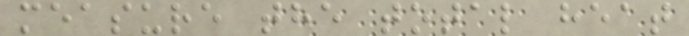measure the total heat
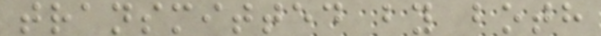transmitted by both
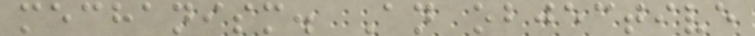mechanism. An objective
